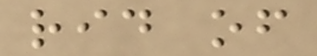rid of
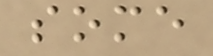some
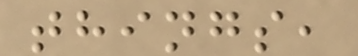things,
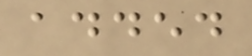added
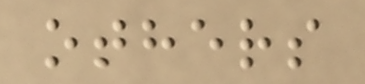others
